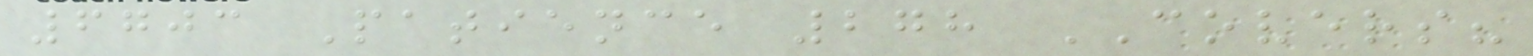6703 Patience 278 COVERS?
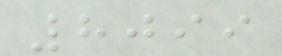8099
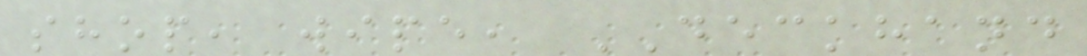shop, wipe, DECKHAND
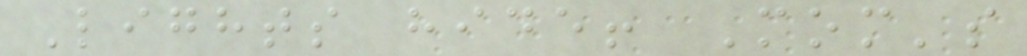Lights hide! Mom's
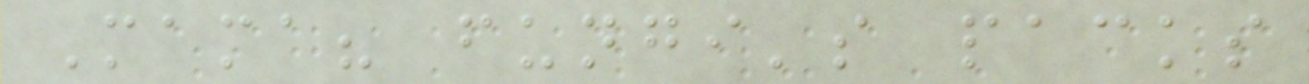Mama? fungi's packs
